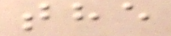the
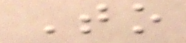To
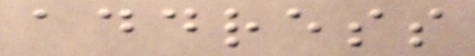address
